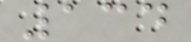134
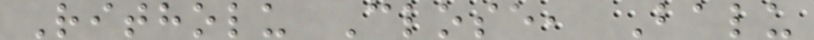Ritholu Close, Balu
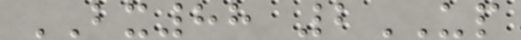BX88 2UP
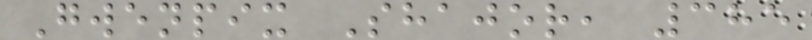Gwenpix Shajor, 385
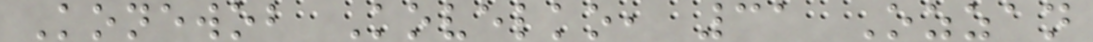Konewob Kovelko, 31 Ozzan
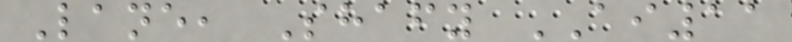Lane, Shafy AI11
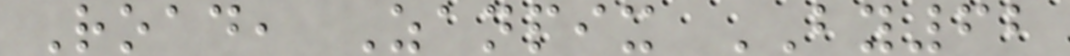Road, Zanpix BY62
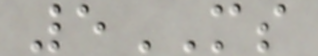5MS
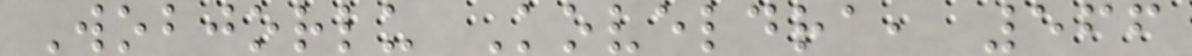Wobjorlu Koveldra, 566
